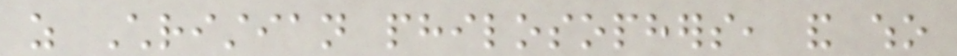as Christian philosophers, and who
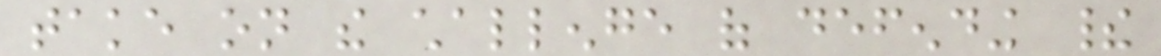take on the challenge of defending their
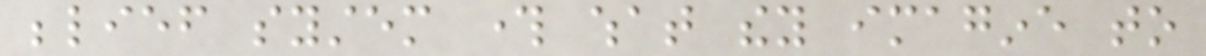belief system through what they imagine to
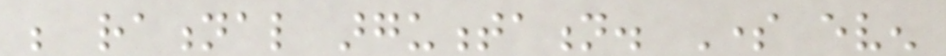be rational argumentation. Some even
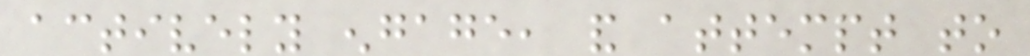actively engage, and attempt to
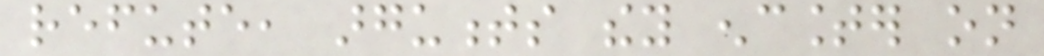refute, arguments they encounter on
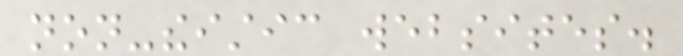non-theistic websites.
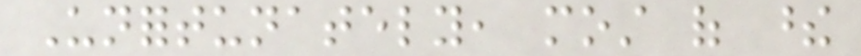Unfortunately, most of these
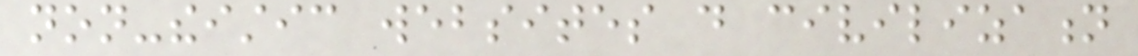non-theistic websites do civilization
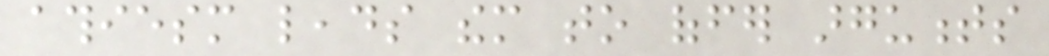athiesm leads them to offer arguments
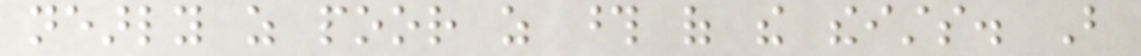nearly as poor as those of the theists. But
